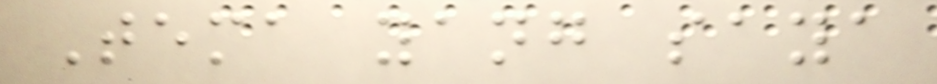Tema yang saya
